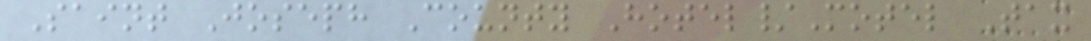Saint Joseph County Hotel/Motel Tax
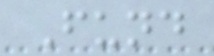Fund
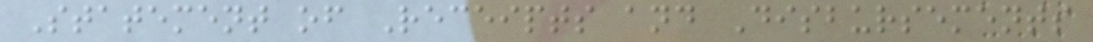Statement of Receipts and Disbursements
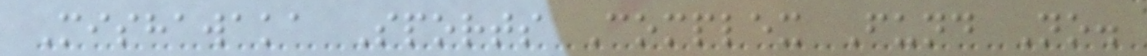Mishawaka Sports Complex Fund No.
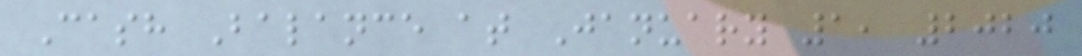Cash Balance at January 1, 2020
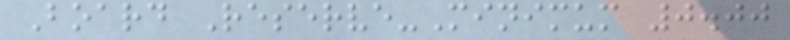Board Reserve-Minimum 0.00
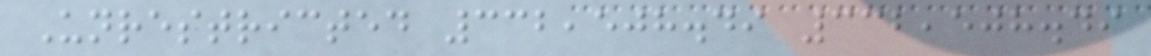Unrestricted 332,508.49 332,508.49
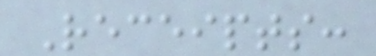Receipts:
